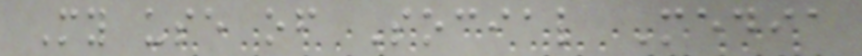My use of Social Media
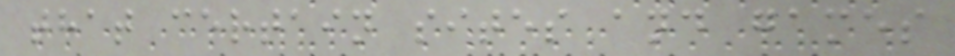that certain sites and games
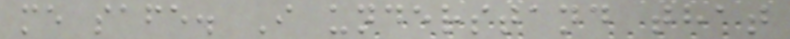me safe. I understand that
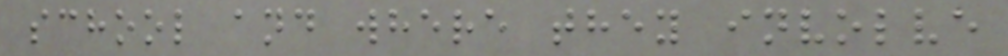school and where they involve
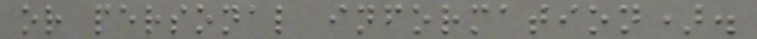or personal information).
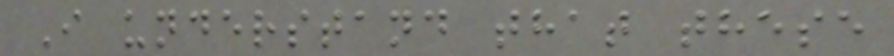I understand that these
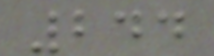244
